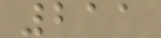211
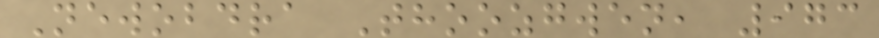Newobdra Thoozgwen, 973
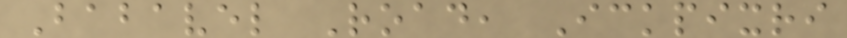Babavel Road, Ickpixri
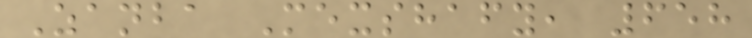Zanba Mexshafy, 658
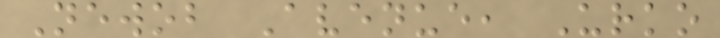Newob Avenue, Urko
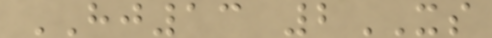HJ13 2XS
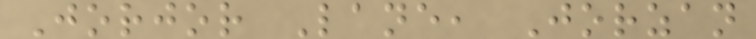Jorjor Lane, Jorzan
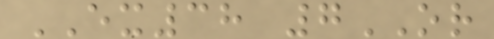EX38 7OR
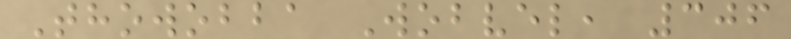Thowobba Wobvel, 306
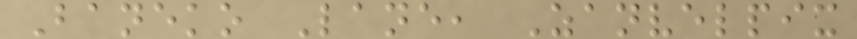Baneko Lane, Zanvelpix
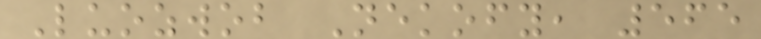Luozwob Nekofy, 565
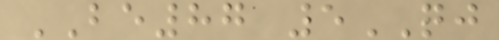BE87 5QJ
